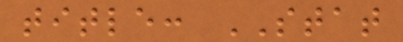title: STAT
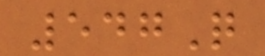547Q
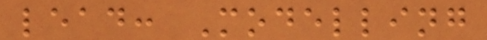lead: Modelling
